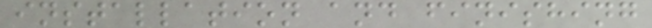installation and finishing
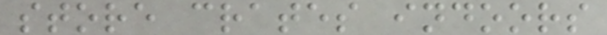store crates indoors
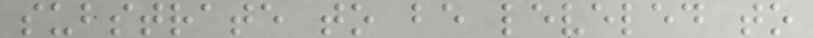substrate to be leveled to
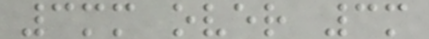3mm over 3m
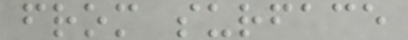from surface
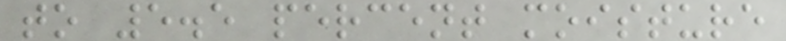to 5.5 percent moisture
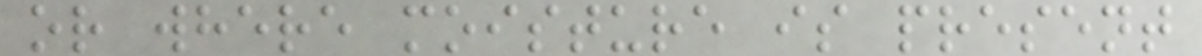or where moisture is present
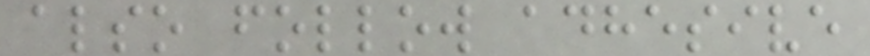also follow adhesive
